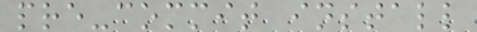pre-commit install
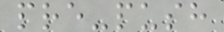pre-push
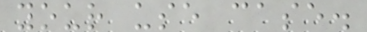your use case.
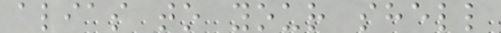alias to your shell
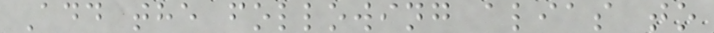Add the following alias to
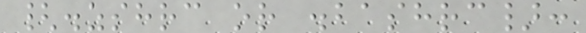{.zshrc or .bashrc}:
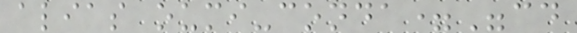alias oumi-conda="cd
